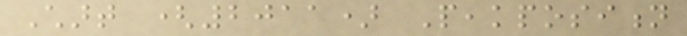Chart (2011) Peakposition
